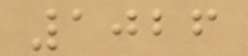1026
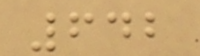642
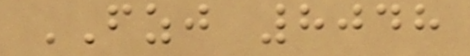FZJ 8048
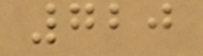720
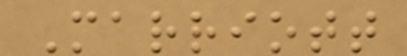Marriott
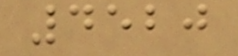4520
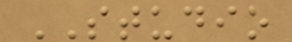STUDIO
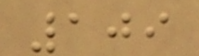109
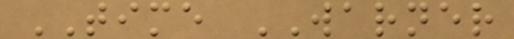TIME WARNER
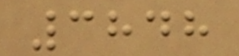3848
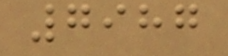7987
